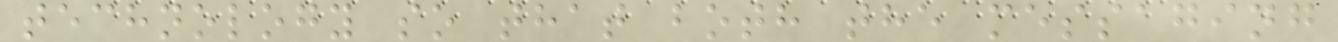technology so that both the messaging
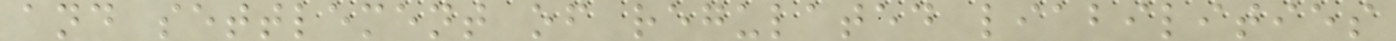and settlement of regulated liabilities
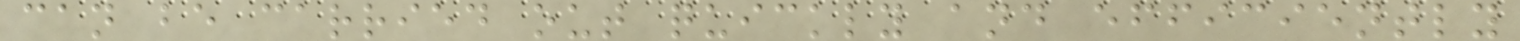can be carried out quickly and efficiently
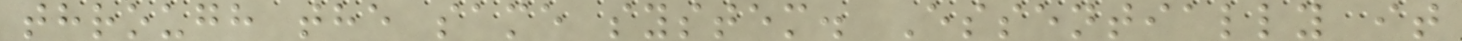through the same system. Essentially it
